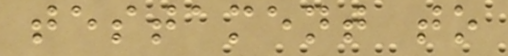testament to
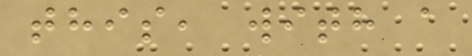this, with a
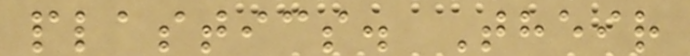plastics. Their
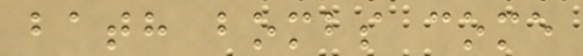bath bombs come
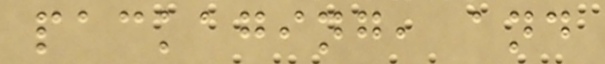packaging, and
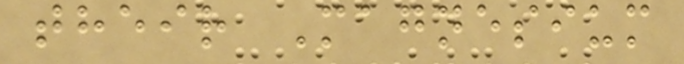their Magnesium
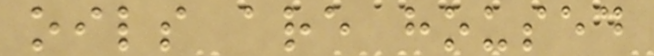oils are housed
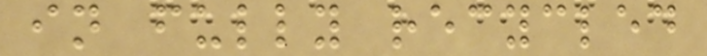in fully recycled
